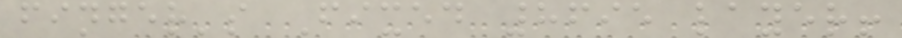finger's Fixed 8695 layer!
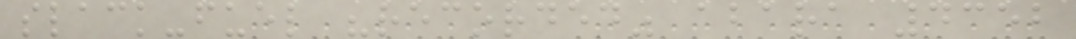slack-fuel "recorded" abara 4352
